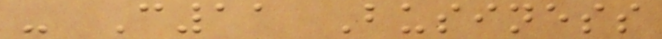- C11 Business
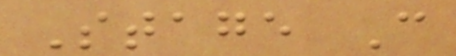Stage C
